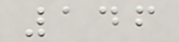146
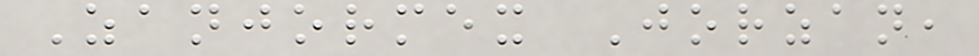Zanjormex Jorzan,
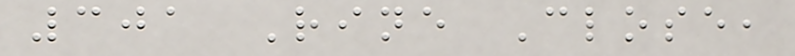301 Rine Close,
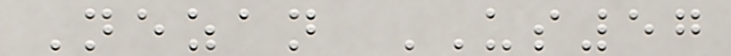Nezan US57
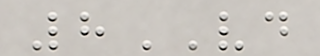8VD
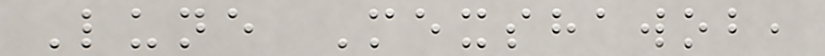Lune Mexshawob,
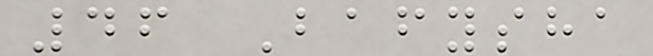46 Bafysha
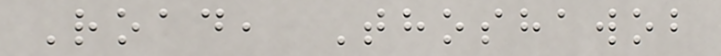Road, Thoshawob
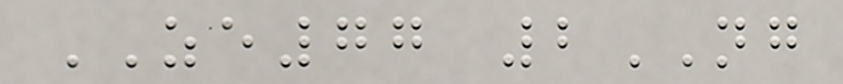ZE77 2NG
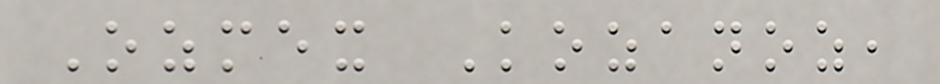Ozmex Kozanoz,
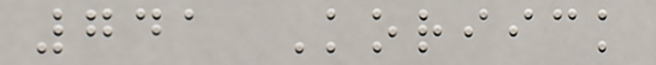741 Koriick
